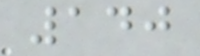140
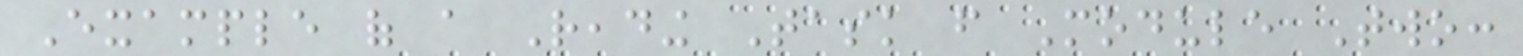Example of a Reading Task from Module Two:
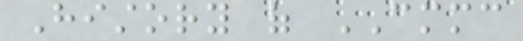History of CMMC
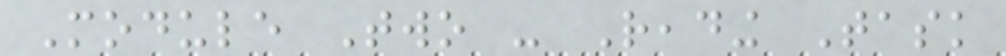Module Two - Reading Task
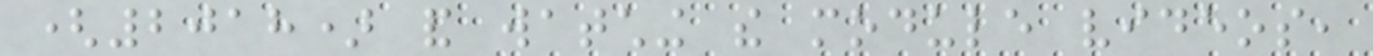(2018) and watching the module videos,
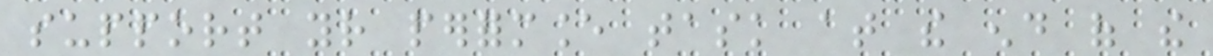support your performance task at the end of the
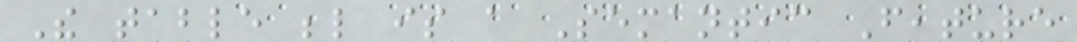The table below is a Semantic Feature
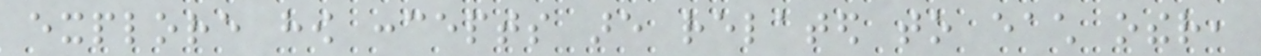explore how concepts are related to each other,
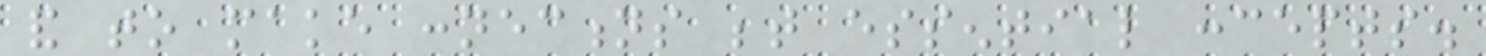and to make connections between essential concepts.
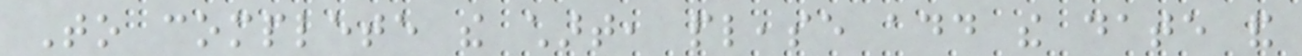To complete the chart, please add the date and
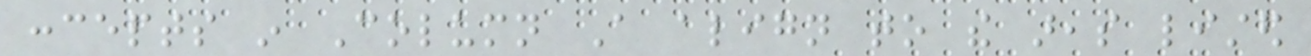concepts in Column A align to the areas listed
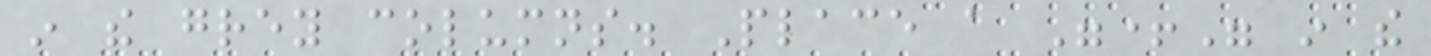in the grey columns. Place a "+" in the
